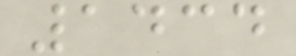1434
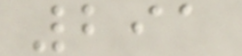291
